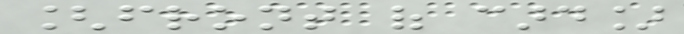[front of card]
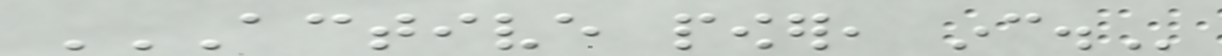ACTIVE POWER, INC.
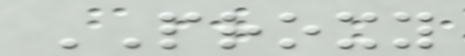PROXY
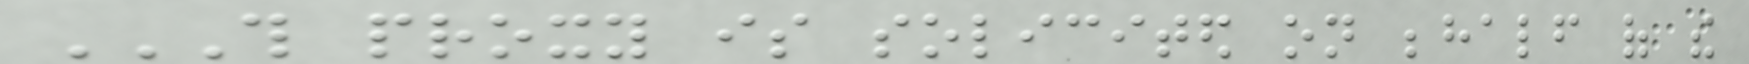THIS PROXY IS SOLICITED ON BEHALF OF THE
